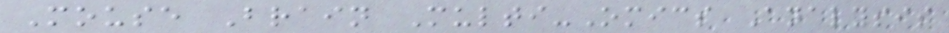Mouse Brain Multi-Omics Analysis
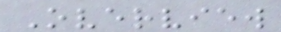Overview
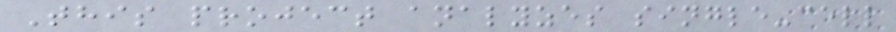This project analyzes single-cell
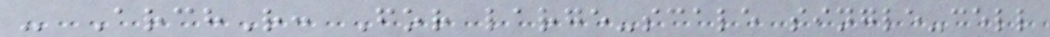- ArchR: For large-scale single-cell
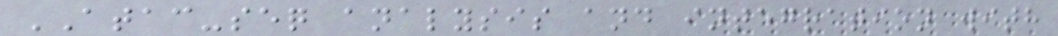ATAC-seq analysis and integration with
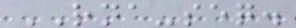RNA-seq.
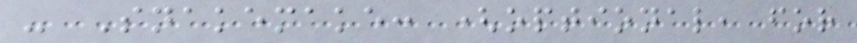- Snakemake: (optional, for
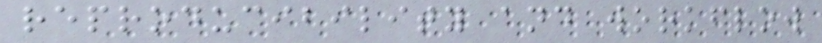reproducibility and workflow
